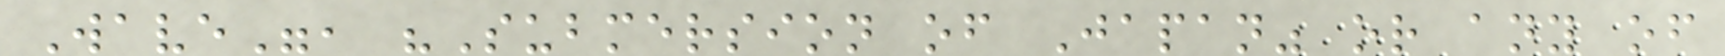Wave", "Submersion of Japan" or any of
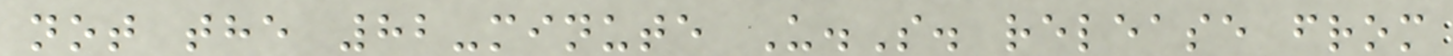not the 82-minute U.S. release from
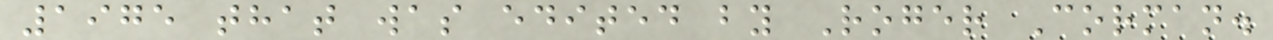1975 that was edited by Roger Corman.
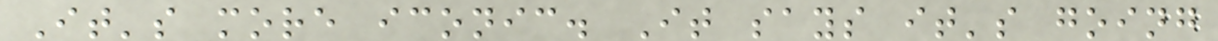It's more iconic. It says it's going
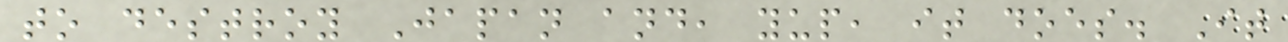to destroy Japan and, yup, it does. It
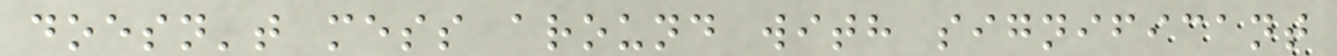doesn't mess around with significant
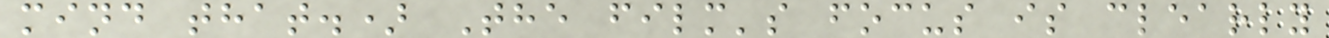mind that.) The film's focus is clearly
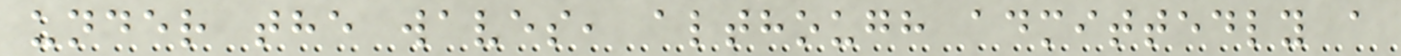under the waves, although admittedly a
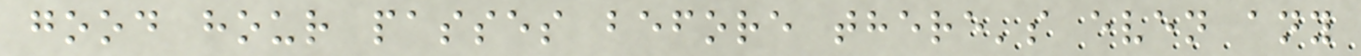good hour passes before there's even any
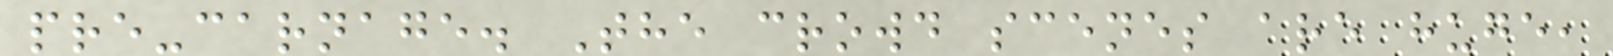pre-carnage. The crowd scenes are huge,
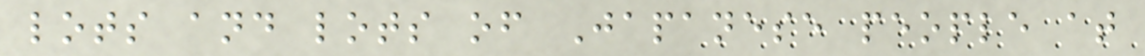lots and lots of Japanese people at
